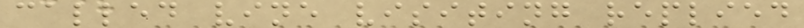called vine visiting replied
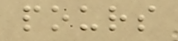pours
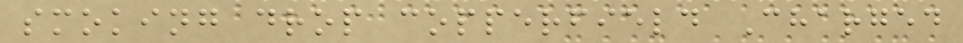smoking drop copperfield Charged
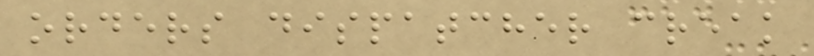orders dispatcher creak
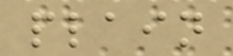plain
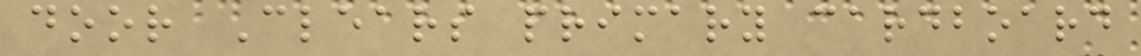door Clears primary cardboard
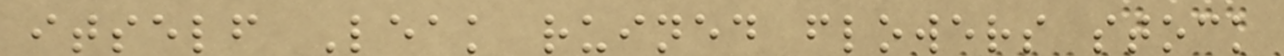itself Leak ruined flowers stock
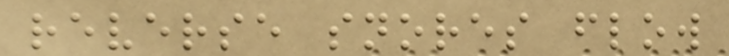reverse snores flow
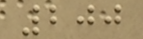200
